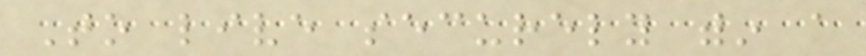To live securely within a
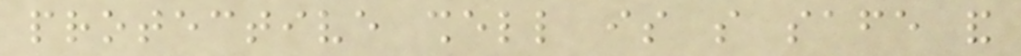protective shell is so safe and
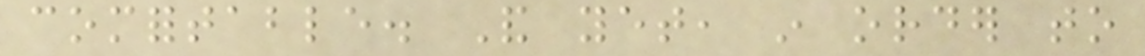comfortable. And yet, in order to
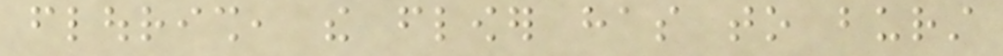flourish, the flower has to burst
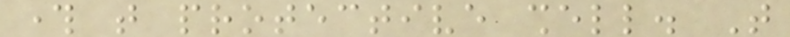through that protective shell. That
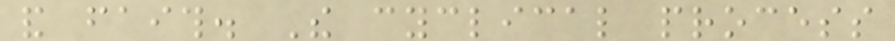and faith. The cyclical process
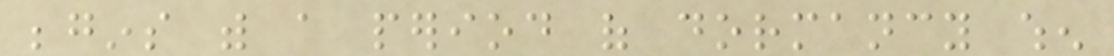begins with a period of dormancy when
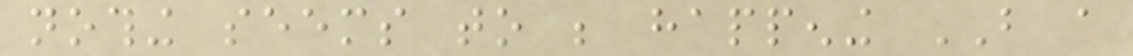nothing seems to be happening BUT a
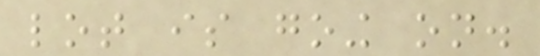lot is going on.
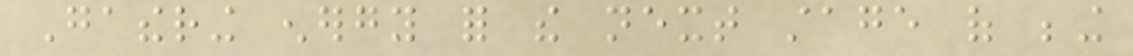Gathering energy for the next stage of being
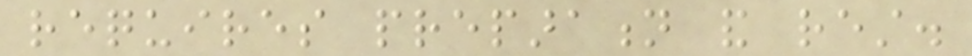requires preparation and rest.
